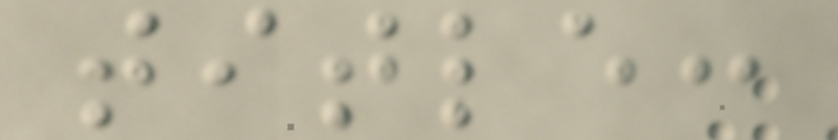title:
